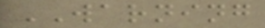WARNING
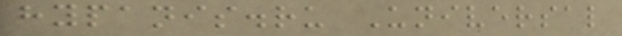hypanis.ru Universal
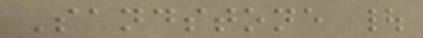Sandstone |
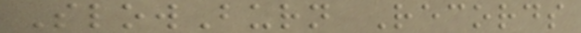SlowBurn Records
